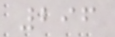296
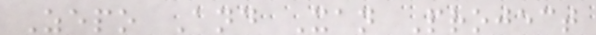Zepo And Xan Project
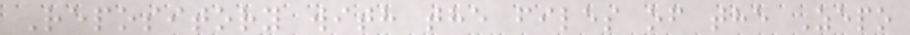Repository with the files of the Zepo
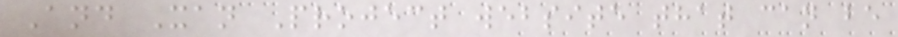And Xan Project website that can be
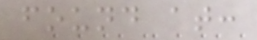found at:
